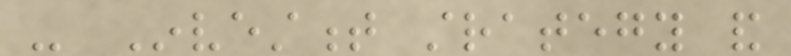- Investment strategy and
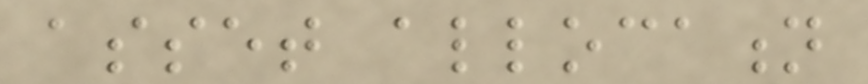asset allocation
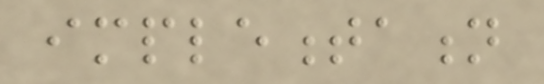implementation
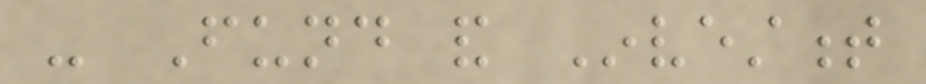- Fund and Investment
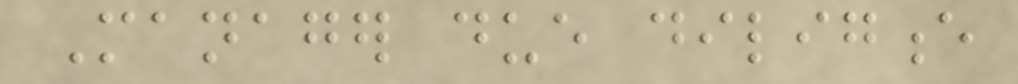Manager due diligence
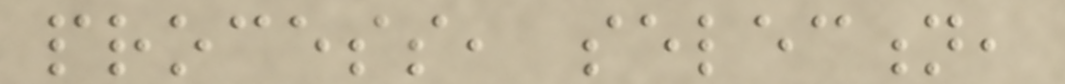process, selection,
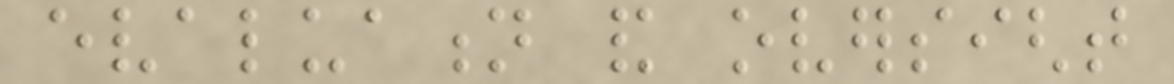evaluation and oversight
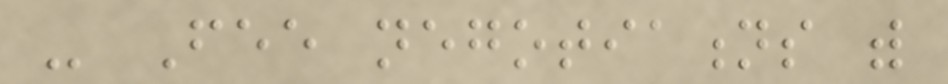- Fee negotiations with
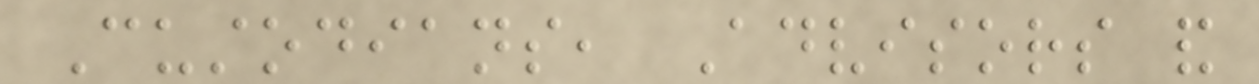Custodians, Advisors and
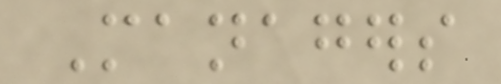Managers
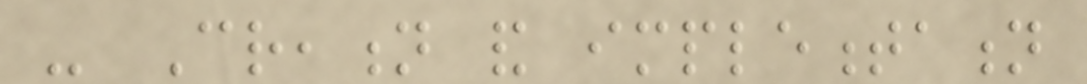- Creation and implementation
